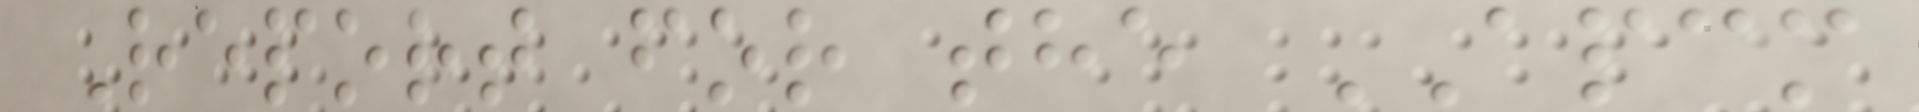Report for the APCM
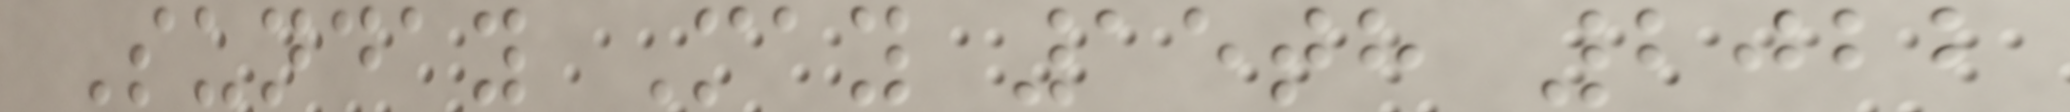Sunday May 15th 2022
